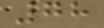78
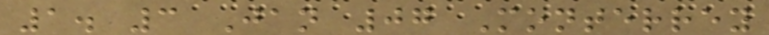1. 3 Jan 07 Monterrey
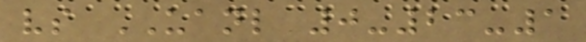vs UANL 0-23-1
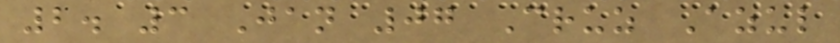2. 3 Jan 07 Cruz Azul
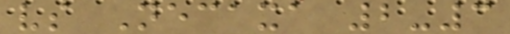vs Necaxa 2-3
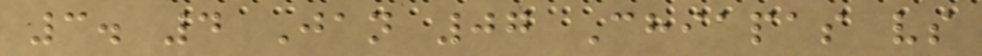3. 4 Jan 07 Chiapas vs
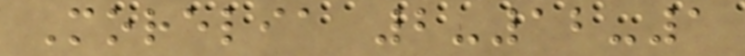Morelia 2-12-1
